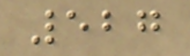527
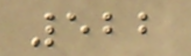522
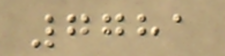7781
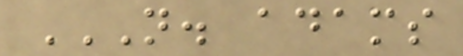N. ADAMS
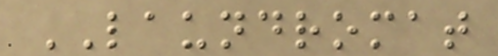LAUNDROMAT
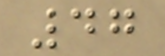47
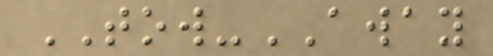TOW-AWAY
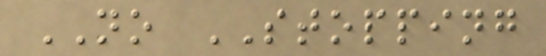NO STOPPING
